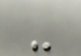-
